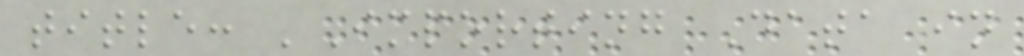title: 'Importing Data in
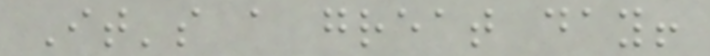It's a great day!
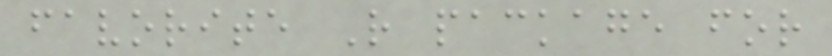favorite R package for
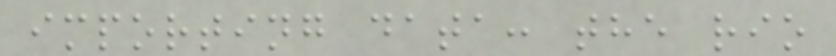importing data: the rio
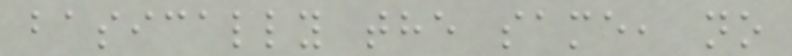basically the same, no
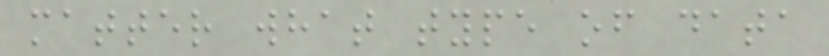matter what type of data
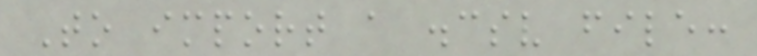To import a .csv file:
